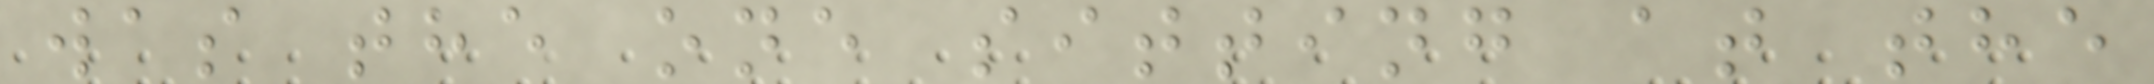was the one sitting at the
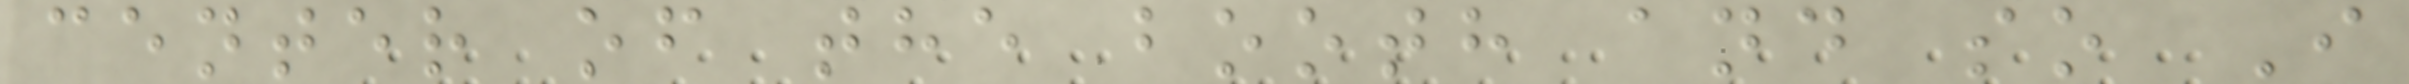center of the booth and so I
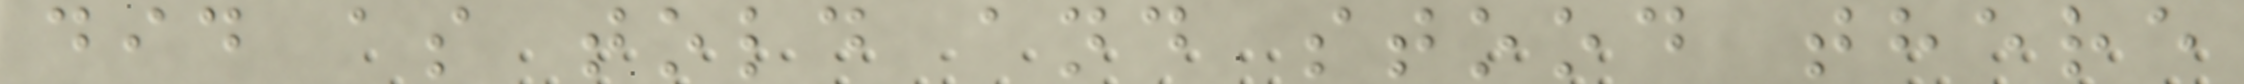did as told and stood there
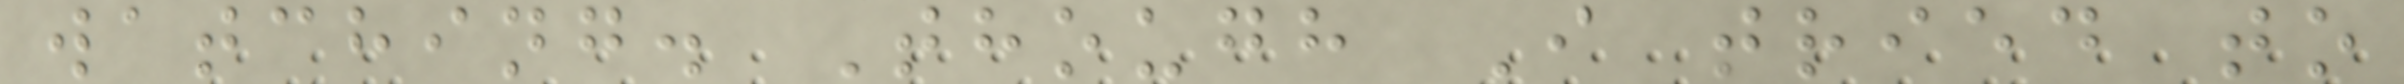watching. Though I tried to
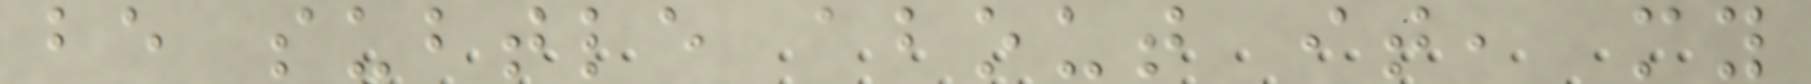be subtle about it, my
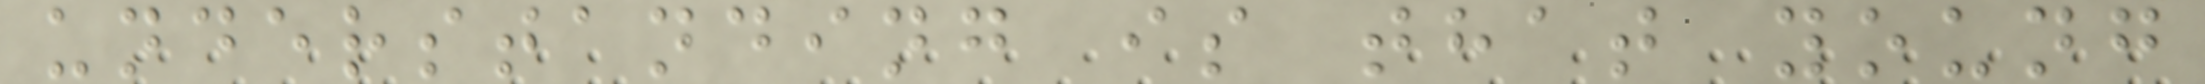understanding is that young
